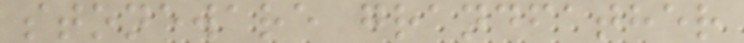stoneware grandfather
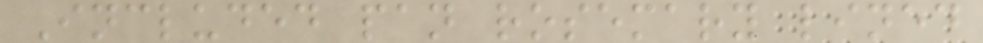Included pan rosemary lined
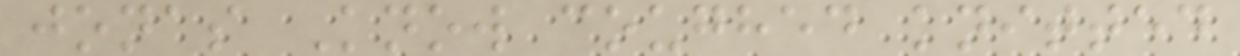jonas Know coughed knitted
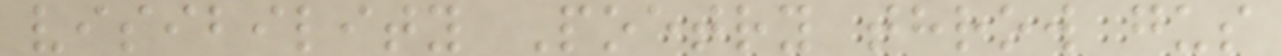visibility Poetry throw gus
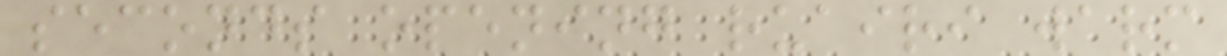seconds opening ruairi warm
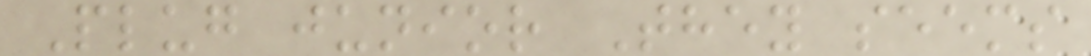Plug junior They seems
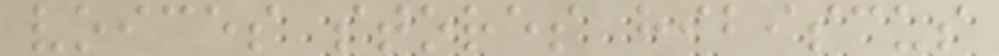voices stores hibiscus
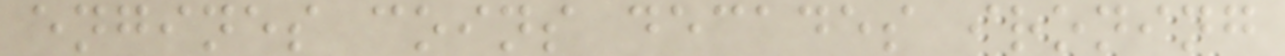engines coins decades ironing
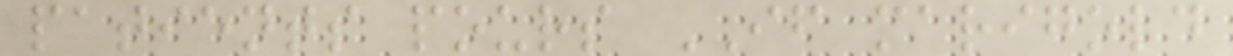patients pours IF marigold
